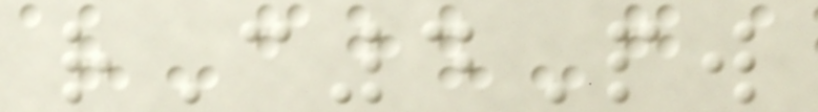rC4Pw
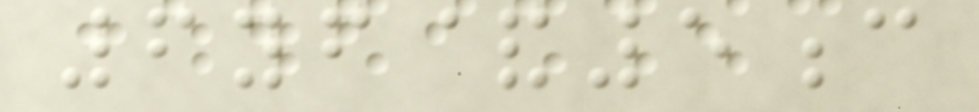6yf&5c
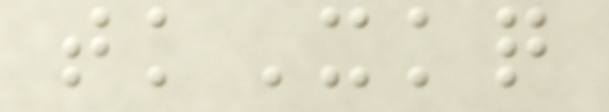tkXkq
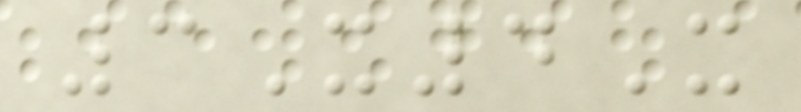3X4X
